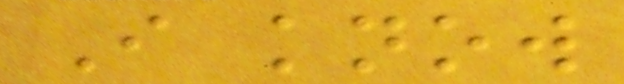I know
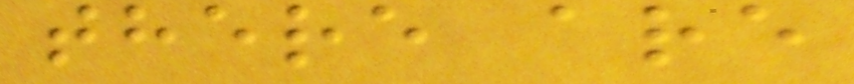there are
